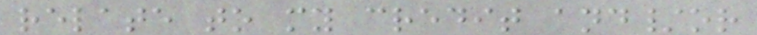relate to my credit and/or
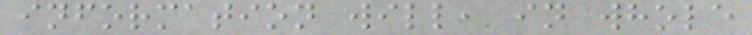information will, in whole
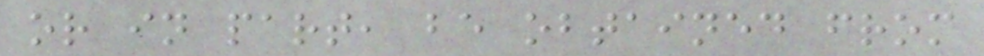or in part, be obtained from
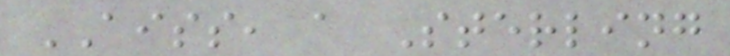AISS, a Sterling
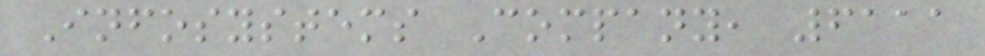Infosystems Company, 6111
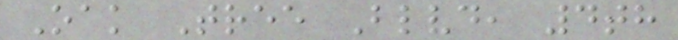Oak Tree Blvd, 4th
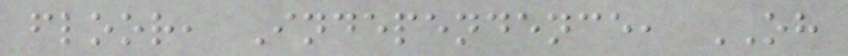floor, Independence, OH
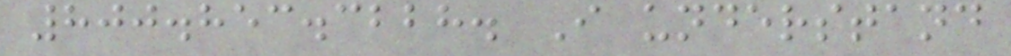800.853.3228. I understand
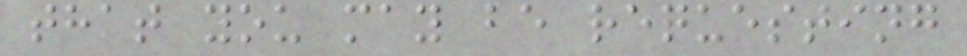that you may be requesting
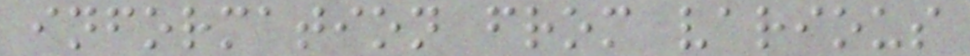information from various
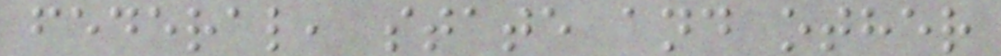federal, state and other
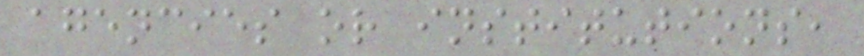agencies or institutions,
